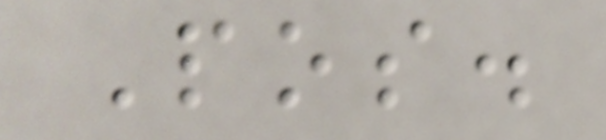Pos.
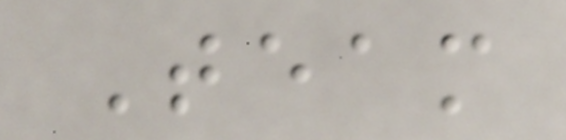Team
